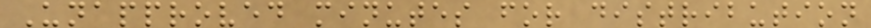Unapproved minutes for distribution
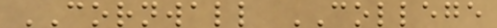CORNWALL COLLEGE
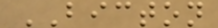BICTON
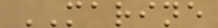MARINE
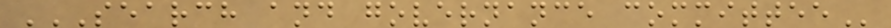SEARCH AND GOVERNANCE COMMITTEE
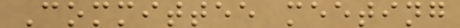Committee meeting
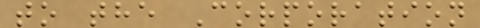to the Corporation
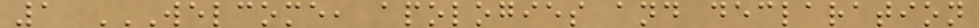1 WELCOME, APOLOGIES AND DECLARATION
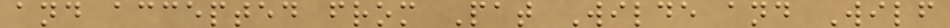and accepted from Pat Wilde and Wilf
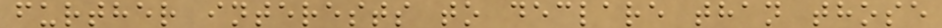further interests to declare than those
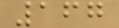167
